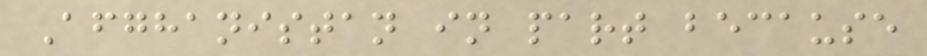Afghanistan in part because
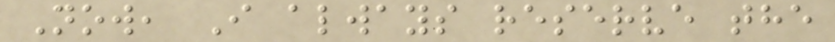Now, I always reserve the
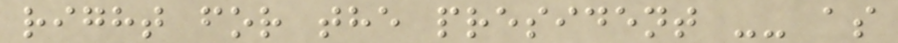right for the president -- as
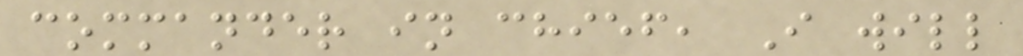commander in chief, I will
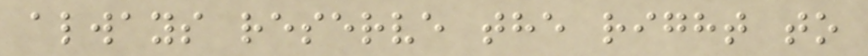always reserve the right to
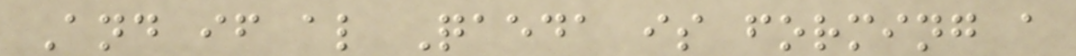And if al Qaeda is forming a
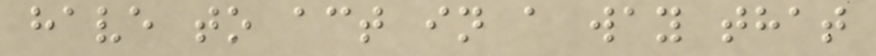have to act in a way that
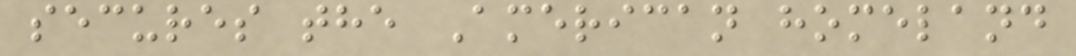secures the American homeland
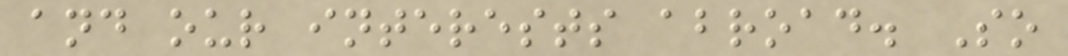and our interests abroad. So
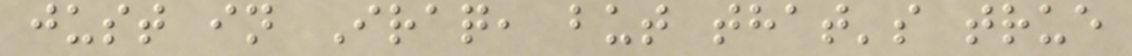just in Iraq, but that's true
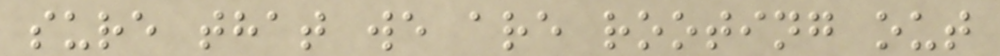sure that we are rooting out
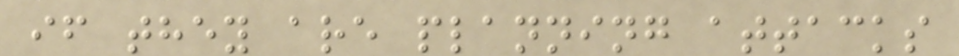if they are planning attacks
